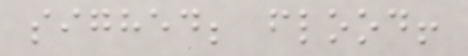sighed; flood!
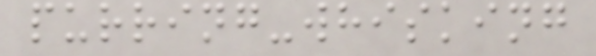purring-whisking
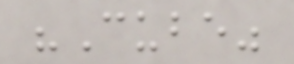"Cube"
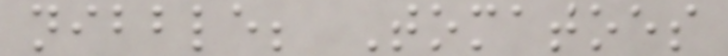nibble; Tomatoes
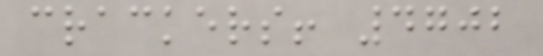crackers! 4702
